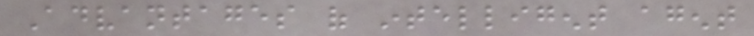Advantages of intelligent agent
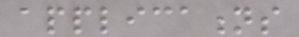applications
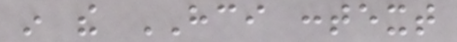in the HCI context
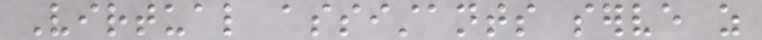Virtual assistants serve as
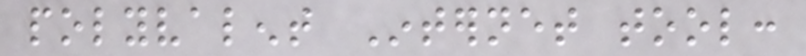polyvalent Internet tool:
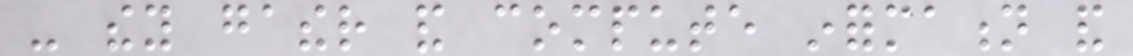- they gather and compute information and
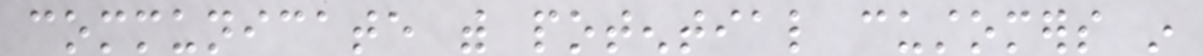communicate with potential customers in
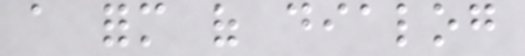a form of dialog
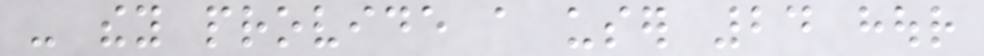- they provide a user 24 hour
